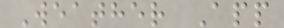Weather App
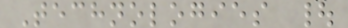Technologies |
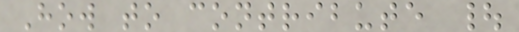How to contribute |
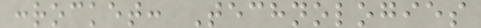:rocket: Technologies
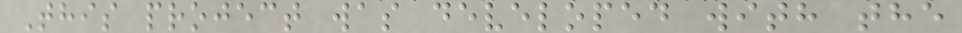This project was developed with the
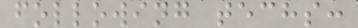following techs:
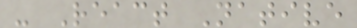- React Native
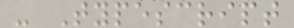- Typescript
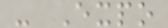- Expo
